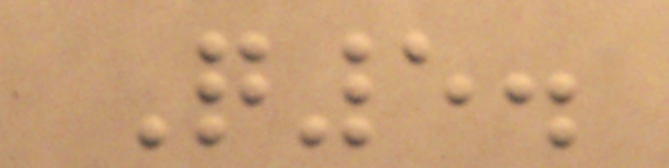Q5.
